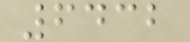6432
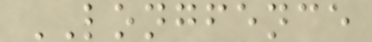LONGFENCE
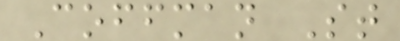Coffman St
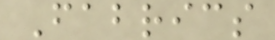Fabrics
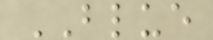BLUE
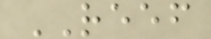REEF
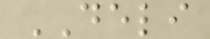DELI
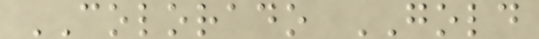COLORADO GOLD
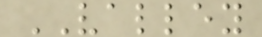VALLEY
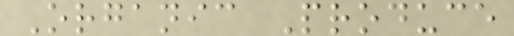Organic Produce
